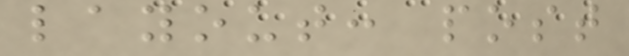layout: post
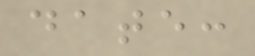date:
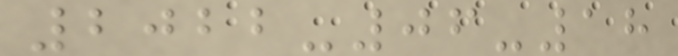2022-06-18
